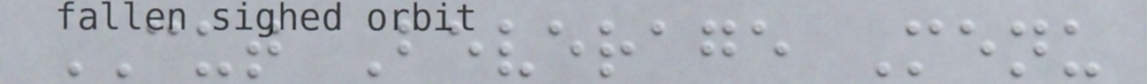CUT Beverage Menu
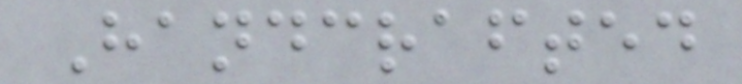Handcrafted
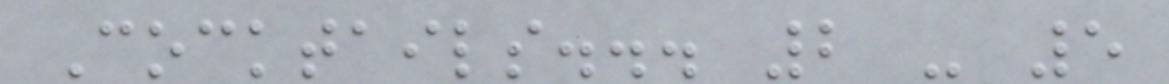Cocktails... 2 - 5
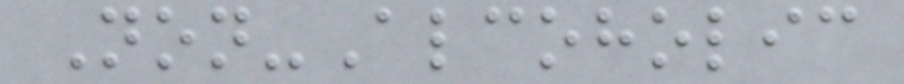Non-Alcoholic
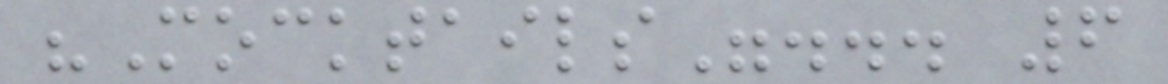"Mocktails"... 6
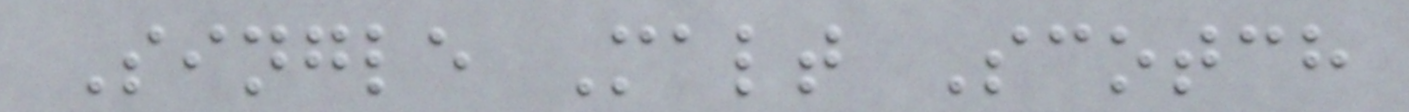Single Malt Scotch
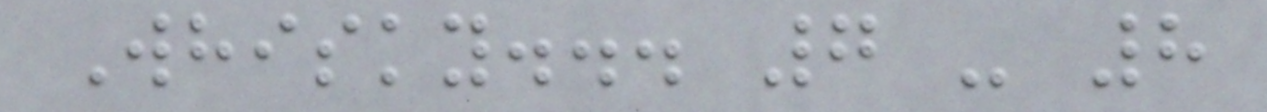Whisky... 7 - 8
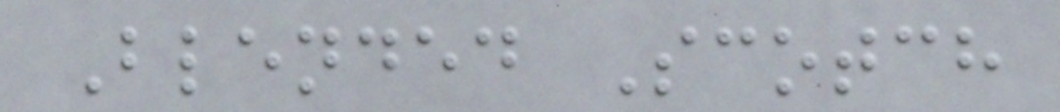Blended Scotch
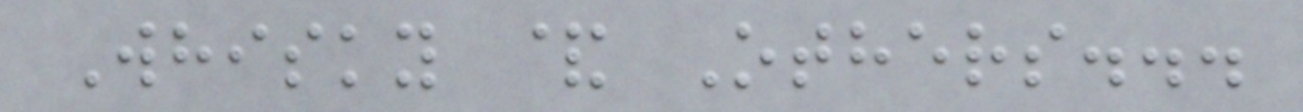Whisky & Others...
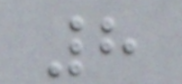8
